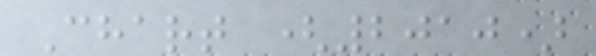Chart (2010)
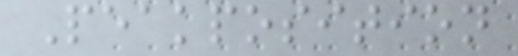Peakposition
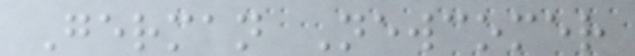German Newcomer
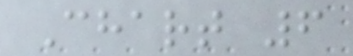Chart 6
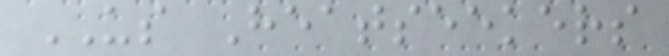US Heatseekers
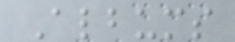Albums
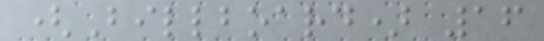(Billboard) 16
